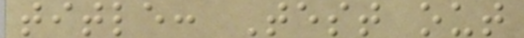title: Test out
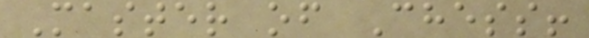Master of Chess!
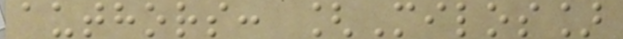authors: [Milos]
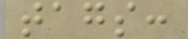tags:
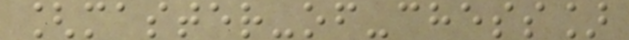[master-of-chess]
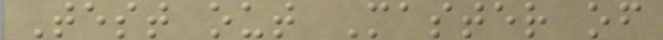Test out Master of
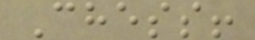Chess!
